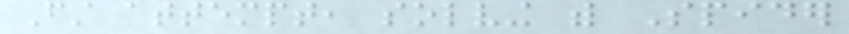First attempt, solving with Spider
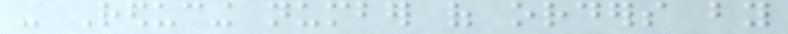- Reducing number of orders by
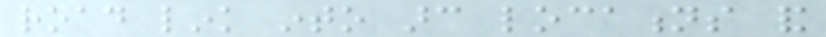road link into arc locations and
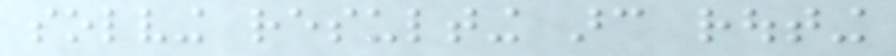solving resulting arc routing
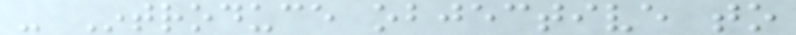- Introduce objective to
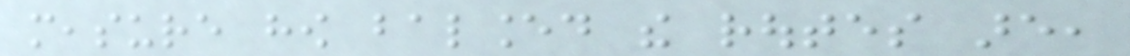measure how balanced the routes are,
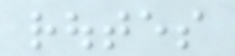routes
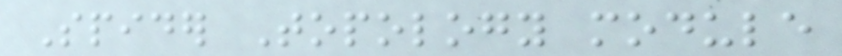Spider Topology module
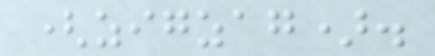(zigzag).
